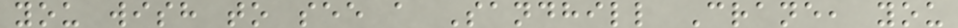you wish to see a Sandhill Crane, you
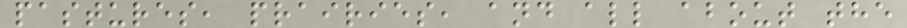pastures, prairies, and all about the
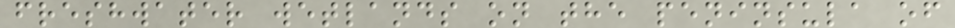freshwater wetlands on the peninsula of
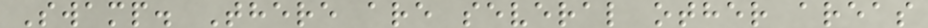Swamp. There are several other areas
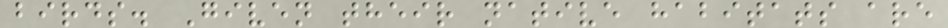birds. Given their native habitats are
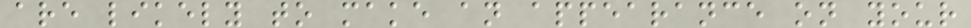are likely to make an appearance on your
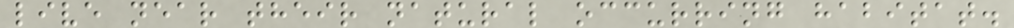live near their natural occurring habitat.
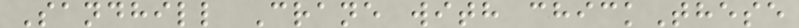Sandhill Crane with chickThese
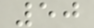50
